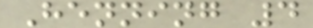Henning 4
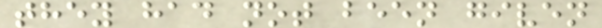they had not been given
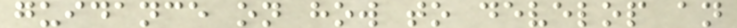guidance on how to develop an
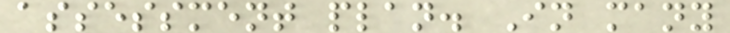assessment plan. In many
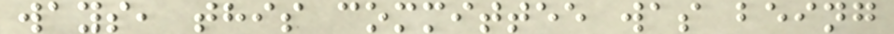ways, this committee was being
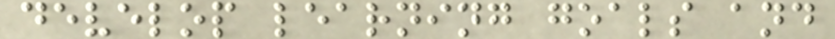develop learning goals and
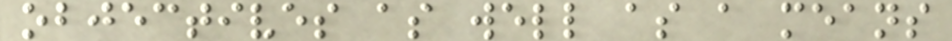objectives as well as a means
